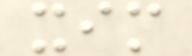xim
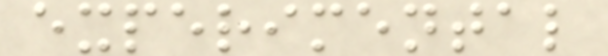experimental
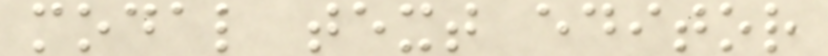modal text editor
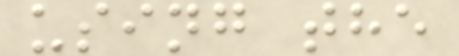using the
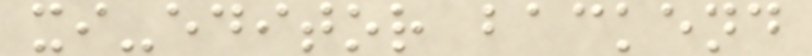xi-editor backend
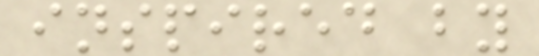inspired by
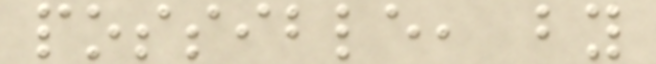possible, by
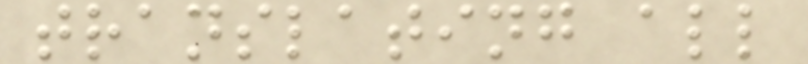translating all
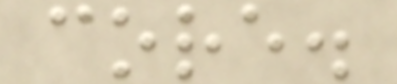core.
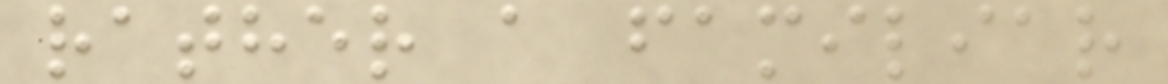rather a familiar
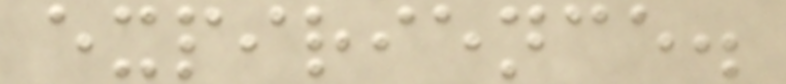expirience.
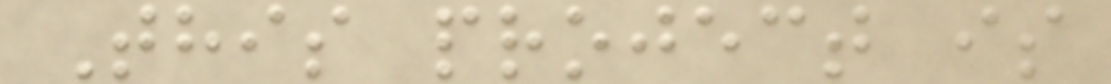This project is
